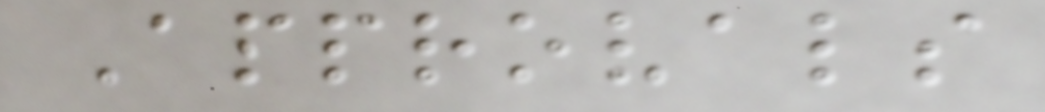Approvals
